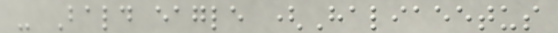- Bald eagle (Haliaeetus
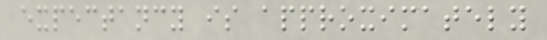expectancy is approximately
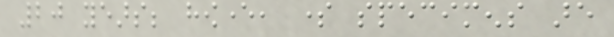20 years; however, some specimens are
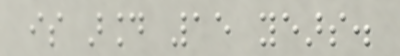is around 15 years.
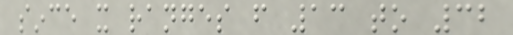since it ranges from 13 to 32
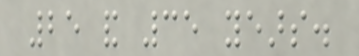25 and 35 years.
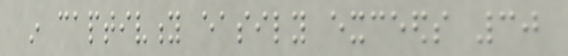in captivity easily exceeds 30
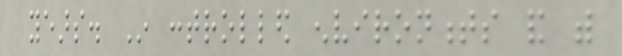years. In controlled environments and with
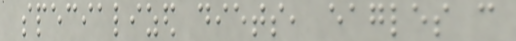specialized diets, eagles can
